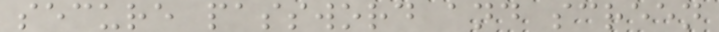secure password and screen
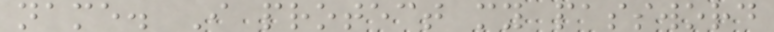name. I protect my password
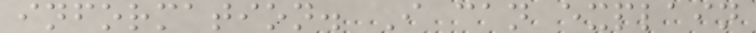information. I can explain
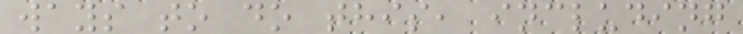ways to do this, including
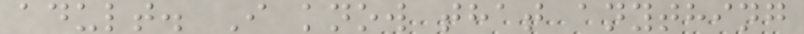adult. I know that anything
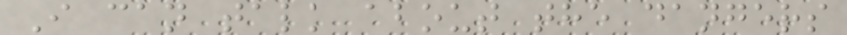I can talk about the dangers
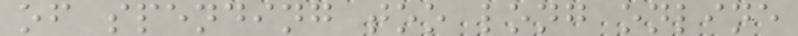of spending too long online
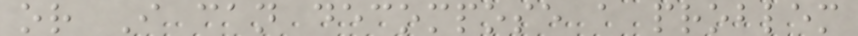or I can decompose a problem
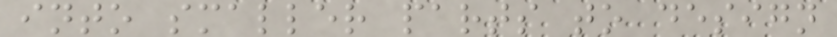into smaller parts to design
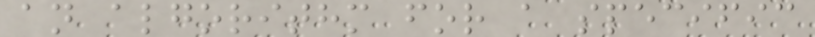an algorithm for a specific
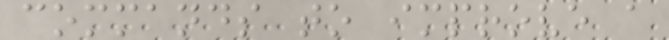commands to improve a
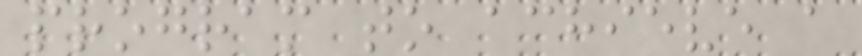program to achieve a
